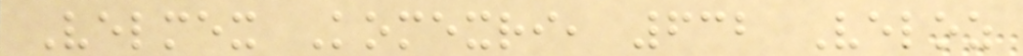Velmex Komexri, 632 Veloz
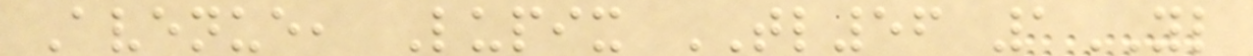Avenue, Lupix TL56 1YL
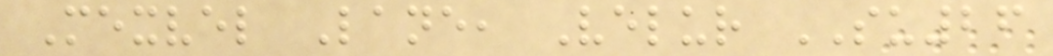Mexvel Lane, Velur SU26
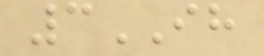3IH
